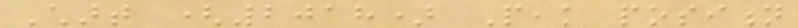Chart (2018) Peak position
